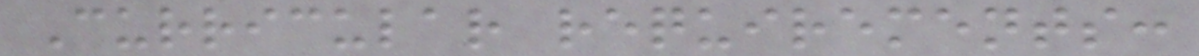Curricular requirements:
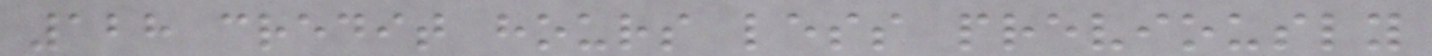128 credit hours less previously
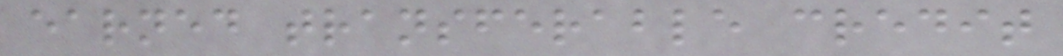earned transferable credit
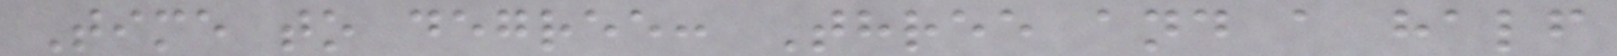Time to degree: Three and a half
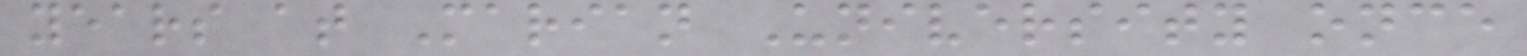years at Marian University once
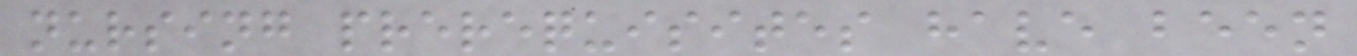nursing prerequisites have been
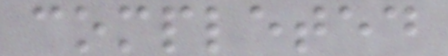completed
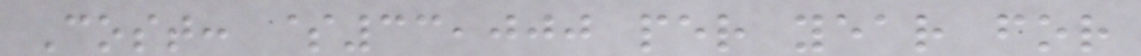Cost: $33,000 per year for
